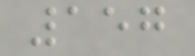157
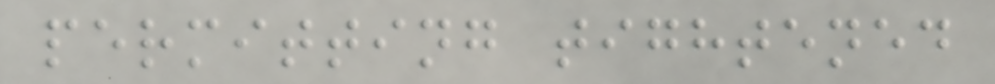permitting tightened
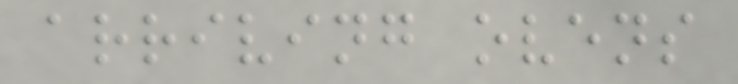arriving ovens
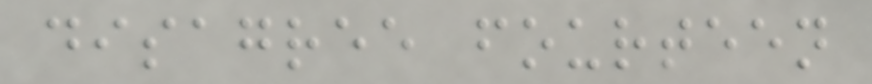disagree fourteen
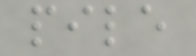pile
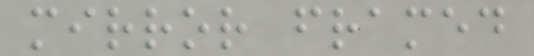mirror framed
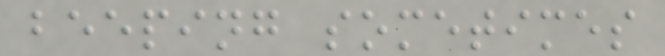beeping sometimes
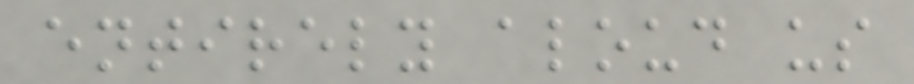entirely aloud us
